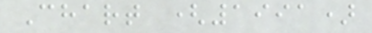Chart (1991)
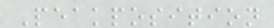Peakposition
